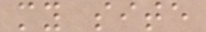my site
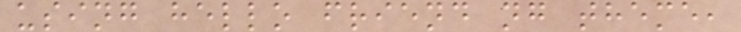using hello friend ng theme,
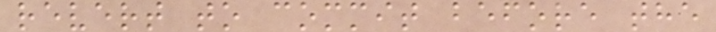revert to commit before the
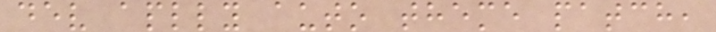dev aplly auto theme patch,
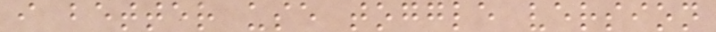i better use toggle version
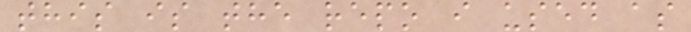this is the repo i used as
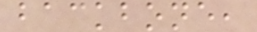backbone,
